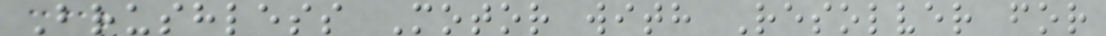Brushless Motor with Resolver for
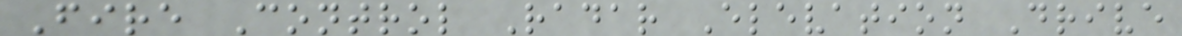Fire Control Radar Elevation Drive
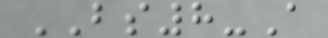BS8-A
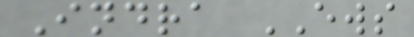Indra EWS
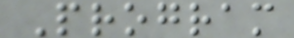Program
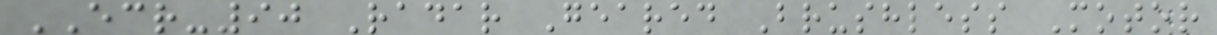ECR-90 Radar Geared Brushless Motor
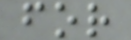for
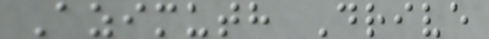Azimuth Drive
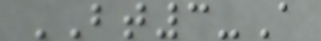BT3-A
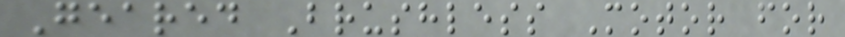Geared Brushless Motor for
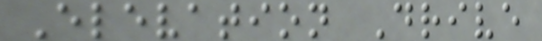Elevation Drive
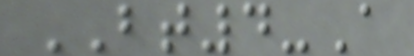BT4-A
